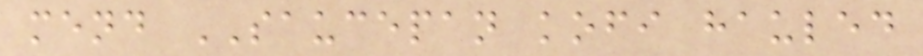mend SAUCEPAN kofi hauled
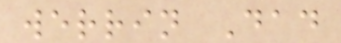werrin Dad
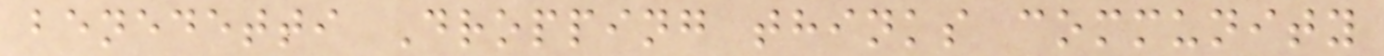benedetti Dropping thinks community
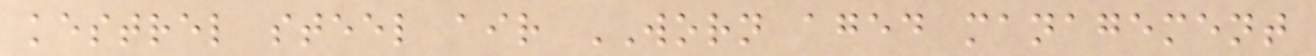kestrel steel air WORN aged management
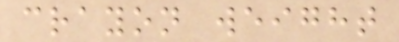crayon weight
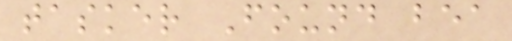tasker Found bea
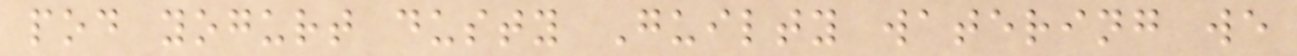pod yogurt dusty Guilty watering we
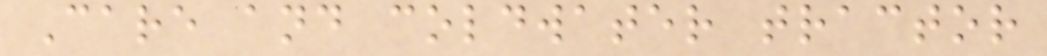Care and coldwater tractor
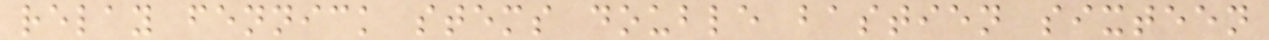relay fennick stems double bastien sixteen
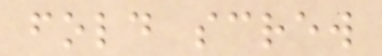fold screw
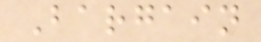Bargain
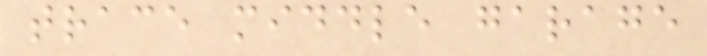trace middle garage
